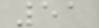51
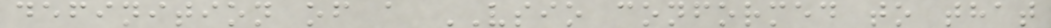definition of a VSIO conformed to that
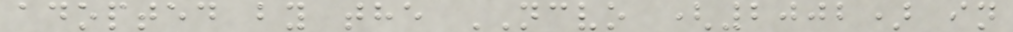adopted by the NCVO (2002) in
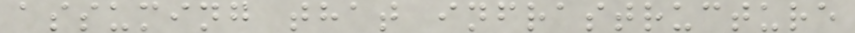assuming that infrastructure
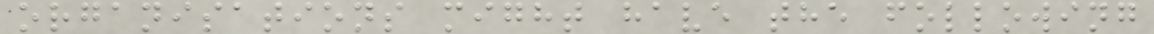organisations might have the following
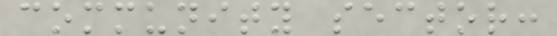community sector:
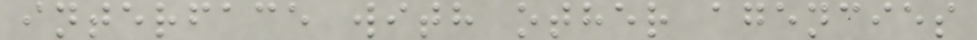interface with other agencies
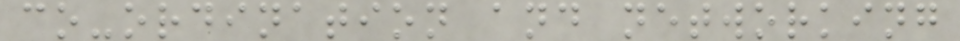co-ordination and networking
